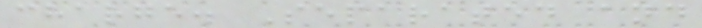charge. Separated and
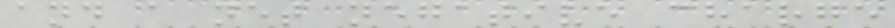and a net negative charge
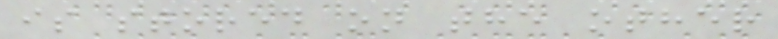is stored on the other
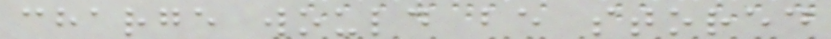charge would be stored
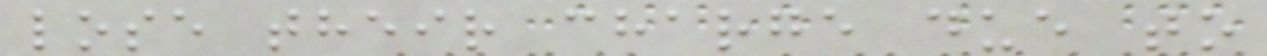lose their charge due to
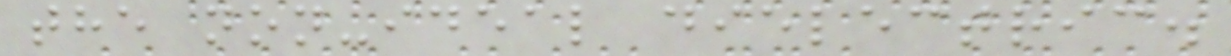the non-ideal dielectric.
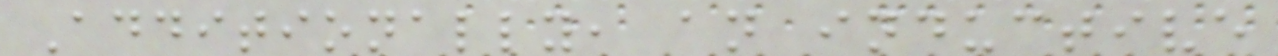Additionally, an inductive
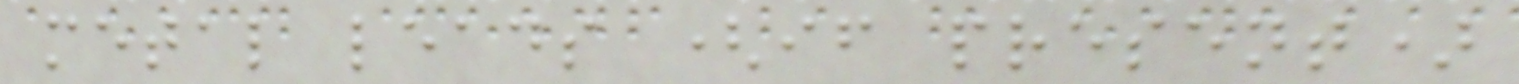metal leads (if present)
